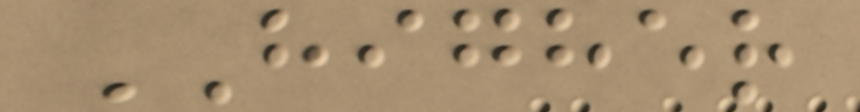HIGHER
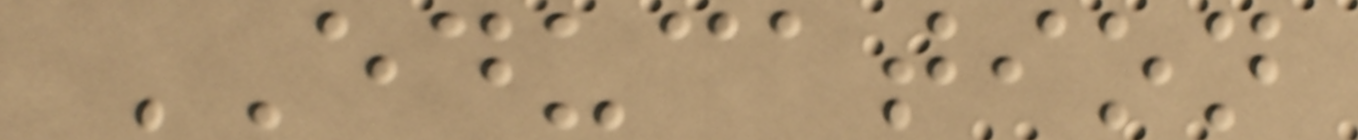EDUCATION
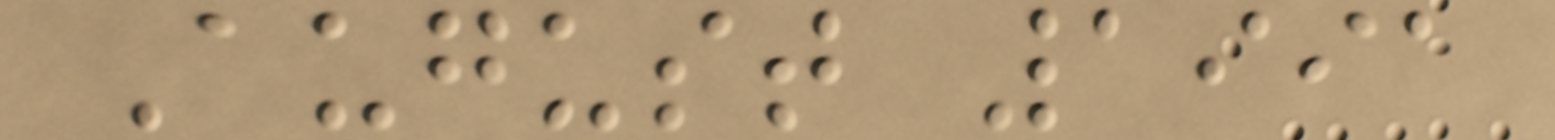August 1991
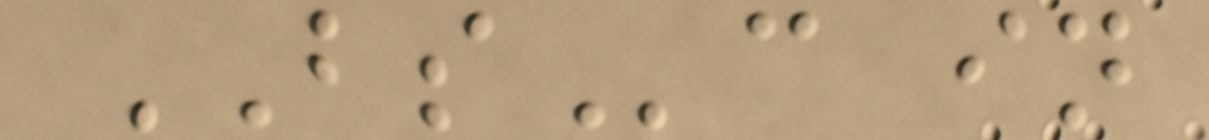BSc in
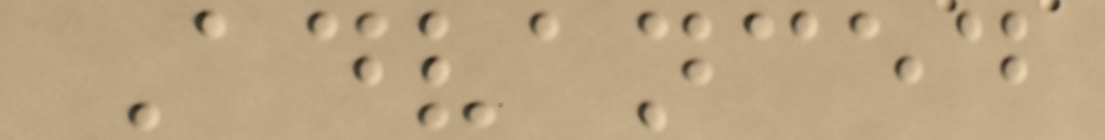Advanced
